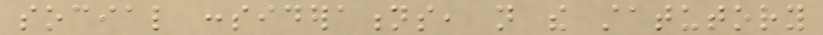social considerations, not the statutory
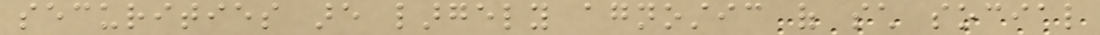securities are largely agnostic of such social
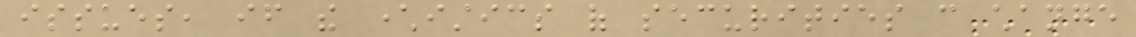issues, if the characteristics of securities can change
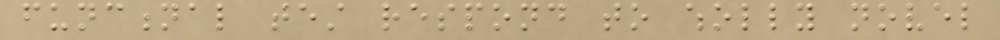functional test respond to wholly novel
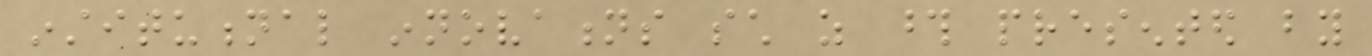institutional innovations such as those presented by
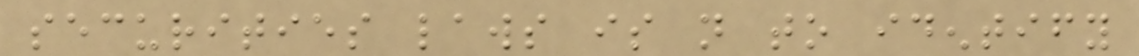securities laws is not to identify
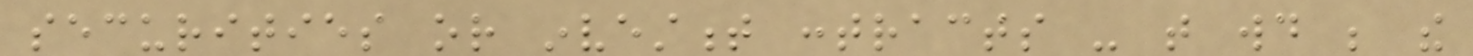securities or investment contracts - that would be the
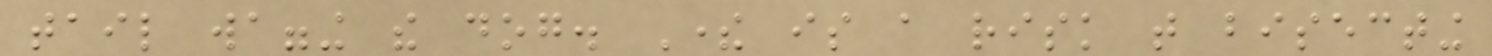tail wagging the dog. There is a risk that bisecting
